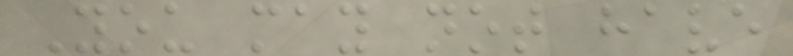You may not have
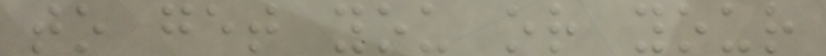to get you or your
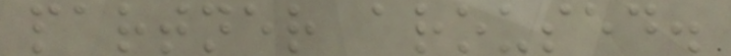partner aroused.
